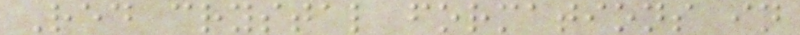Red crystal formations in
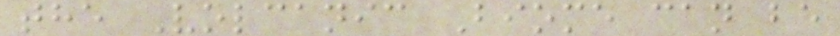the Volcanic Biome can be
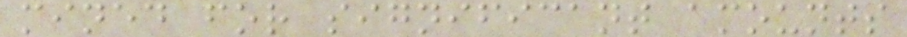mined for significant amounts
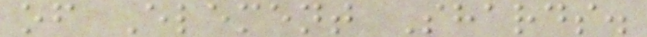of Element Shards.
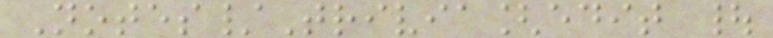Notes/Trivia[edit |
